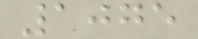1075
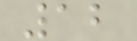12
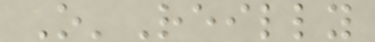O'Reilly
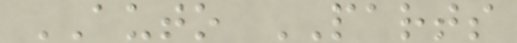AUTO PARTS
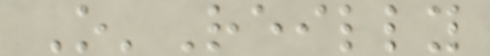O'Reilly
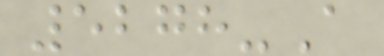5278-A
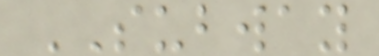SUBWAY
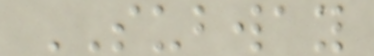SUBWAY
